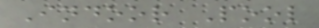Indoor Pool
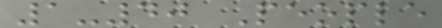1-40 People
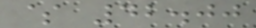$ 42.00
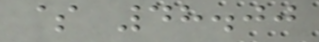$ 48.00
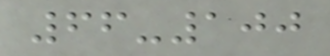66-100
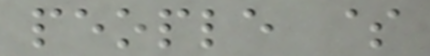people $
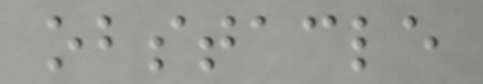obstacle
